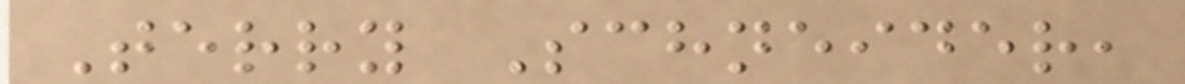Terry Schneider,
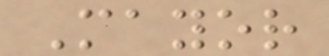Mayor
